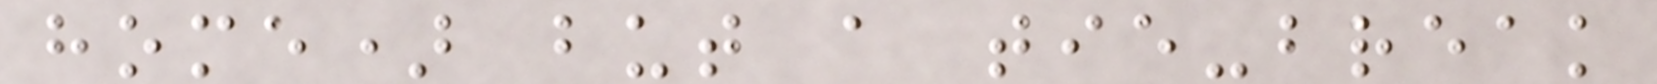home) but a tie-break
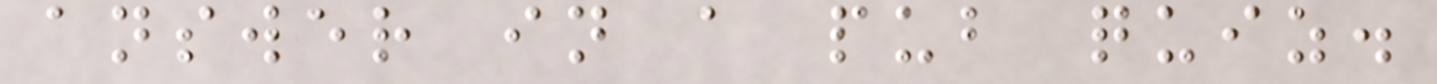answer in a pub quiz.
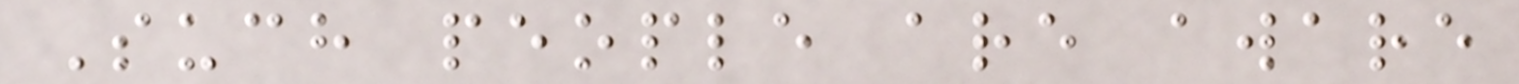Such people are aware
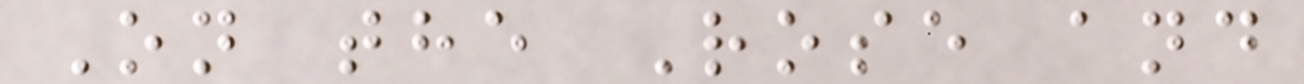On the Rose and
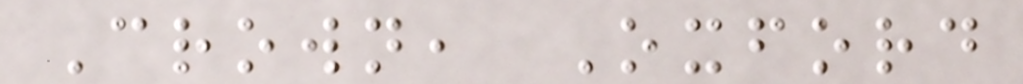Crown, Oxford
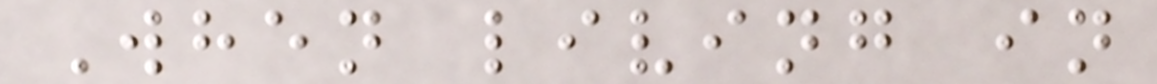When living in
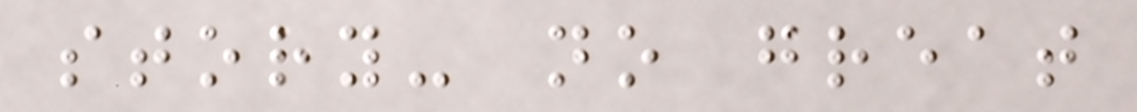story- no great
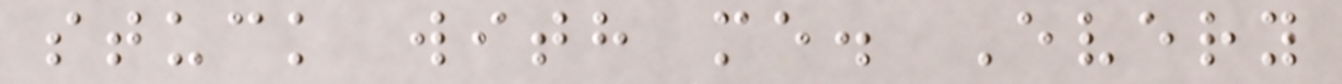stuck with me. Every
